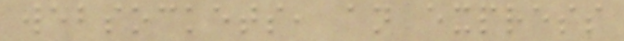websockets, an express
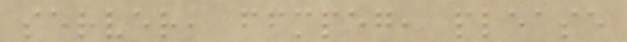server, ffmpeg, please
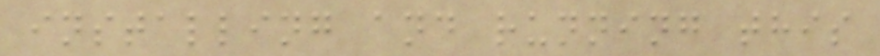installing and running this
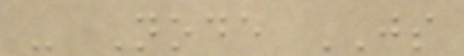- Node JS
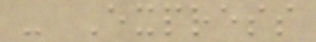- Express
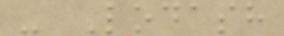- Lodash
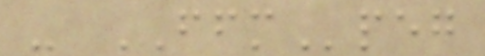- FFMpeg
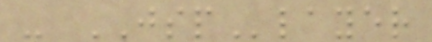- JSPlayer
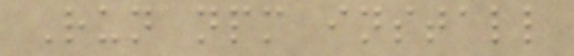Run npm install
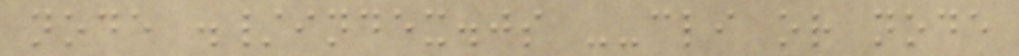node ./index.js --cli or node
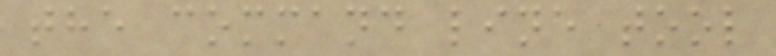the command line tool
